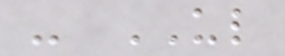- UL
